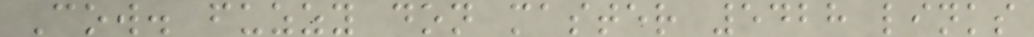Cow. fuzzy don master 5428 links
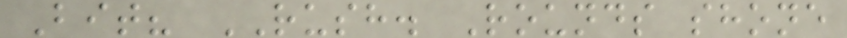Bit? RUSH. Rounds shone
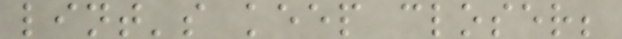lint's keep closer;
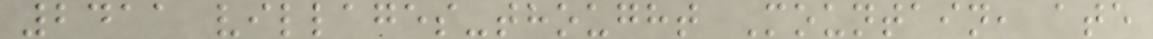2411 villages-thought Mountain, ate
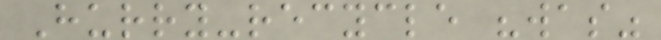Hurry-recycle "was"
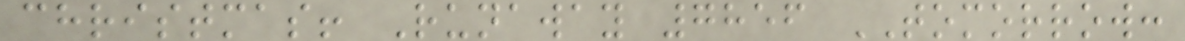christmas! Runaway 7856 TOMORROW:
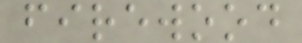firewood
